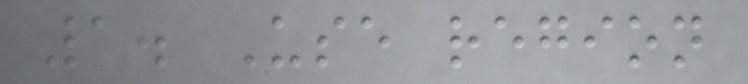1. Use region
